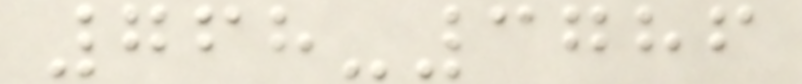768-3786
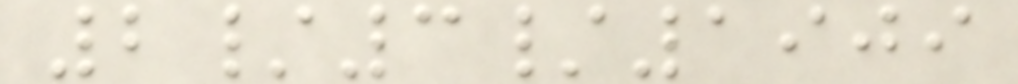2/3/1909
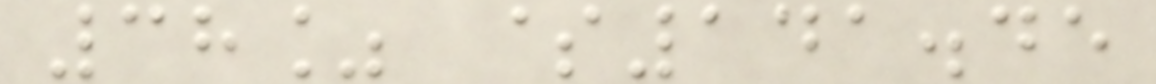38% $141.45
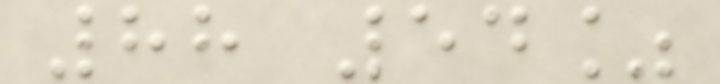88 54%
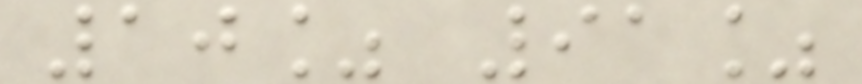10% 91%
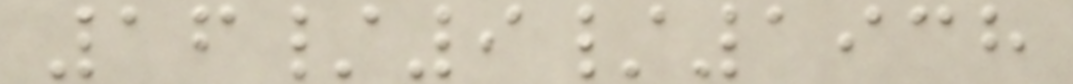16/9/1938
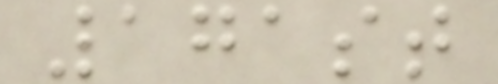171st
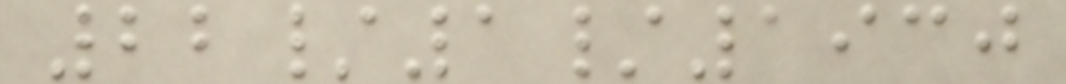22/1/1930
